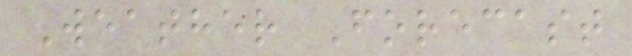Weather Forecast
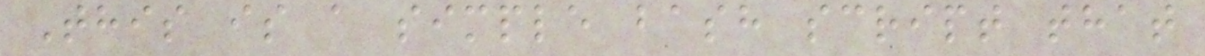This is a simple bash script that
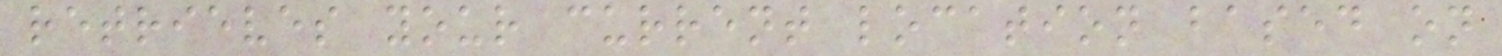retrieves your current location based on
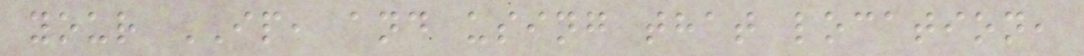your IP, and using that location,
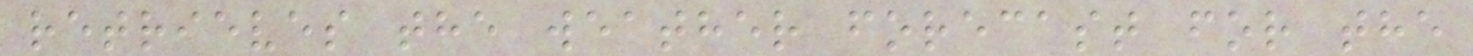retrieves the weather forecast for the
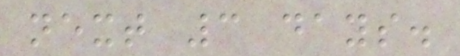next 3 days.
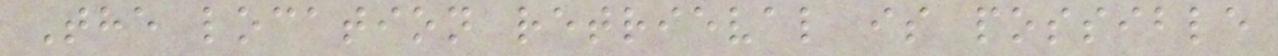The location retrieval is possible
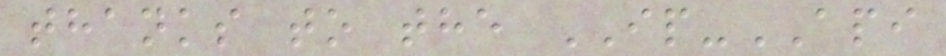thanks to the IP-API
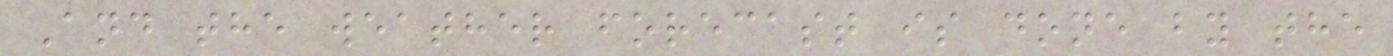And the weather forecast is done by the
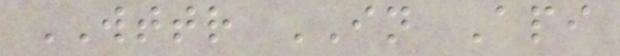WTTR IN Api
